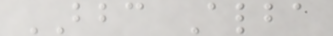BBC Alba
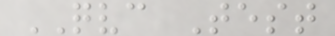QVC Test
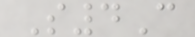S4C
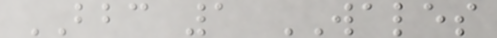BBC 1 WALES
